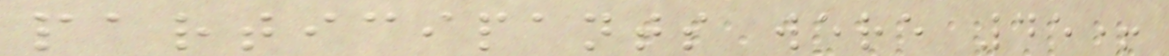participants were 45+
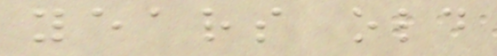years old
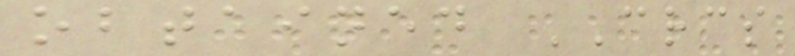obtained CRCS
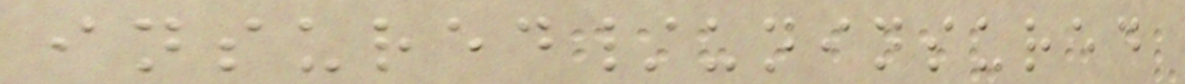insured/uninsured
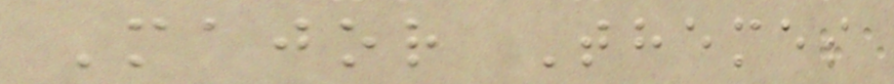Major Themes
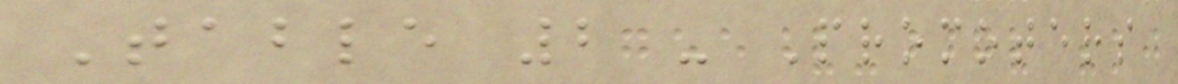Table 2 - Promoters
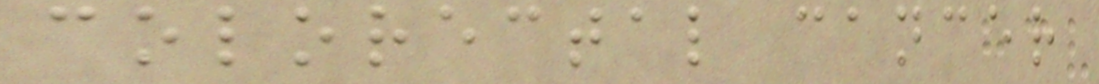colorectal cancer
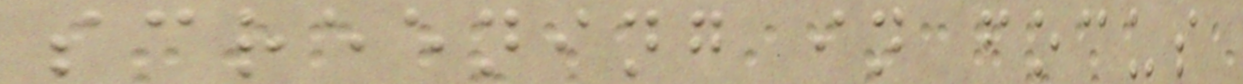screening in focus
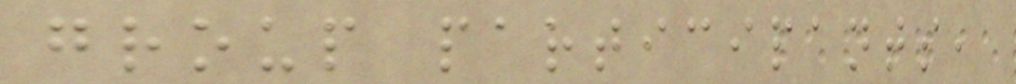group participants,
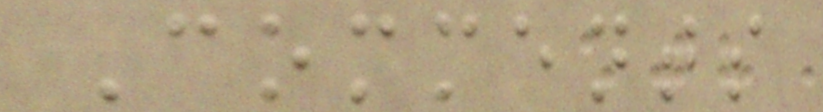Comments
